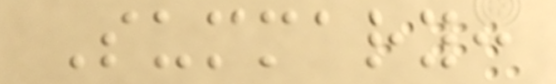Summary:
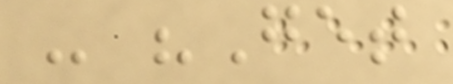- "Get
